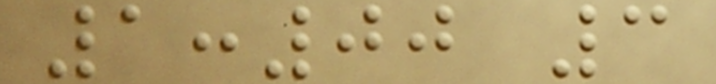1:00 3
